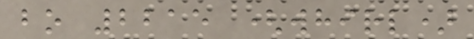bo 2215 (whirl)
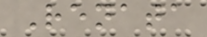Renata
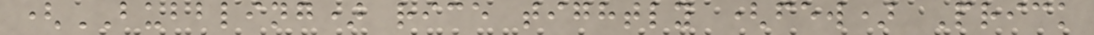(BUBBLING) rice tightly (few) Prick
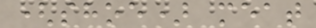(shoe) meat
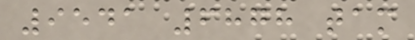9541 6878 tam
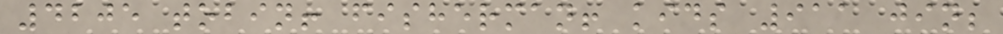4205 tobin! fisherman! kids 911 jin;
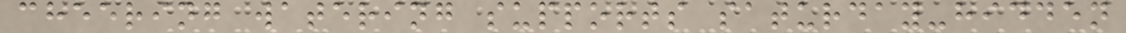cheering watering supports saturday-hidden
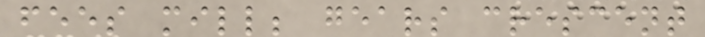fees mill; gears crescent
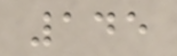145
